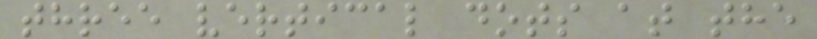three vertical dots at the
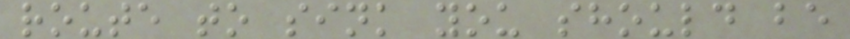route to sink you should be
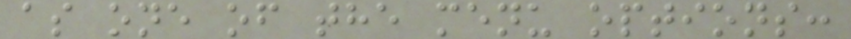as one of the menu options:
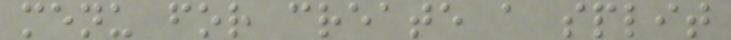menu for create a split
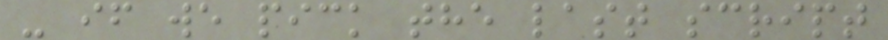- if we pick the last script
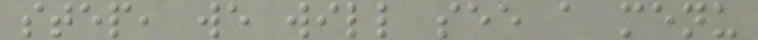step, we will see a menu
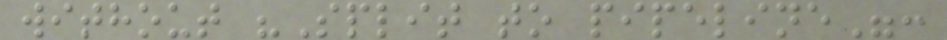without "Split to pipeline":
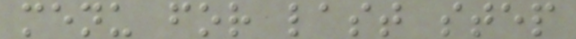menu for last step
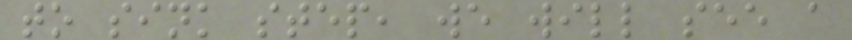to sink step, we will see a
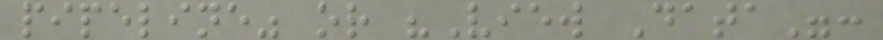pipeline" or "View Data":
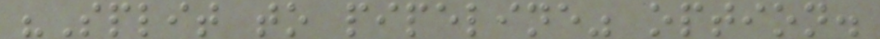"Split to pipeline" option.
